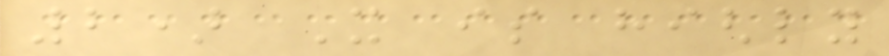2) It is highly
